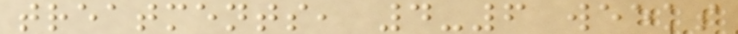treatments, 4-6 weeks
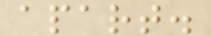apart.
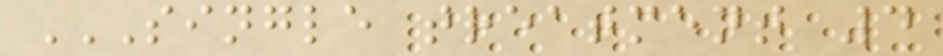SINGLE TREATMENT 4
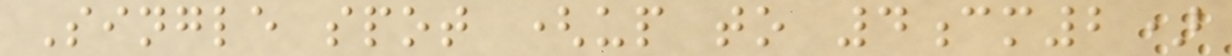Single spot (up to 4cm2)
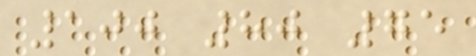100 80 75
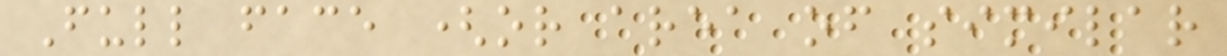Full face (or area of similar
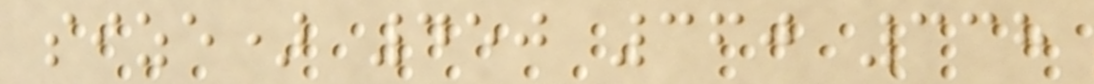size) 450 360 338
